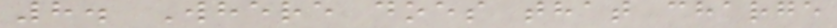8. Where does that charge
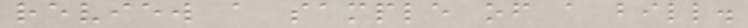review a sample of a bill.
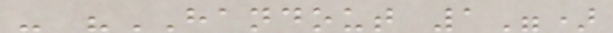- "HANDOUT 1")
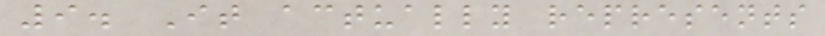9. It actually represents
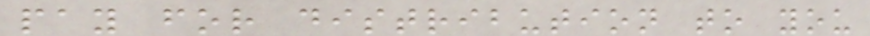pay for distribution to you
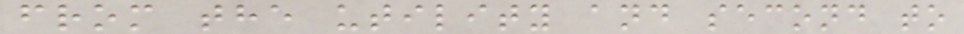from the utility and second to
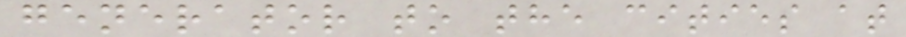generator to the cities at
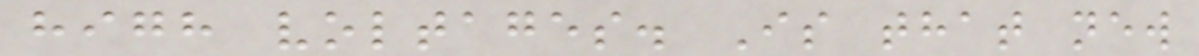high voltages. Is that new
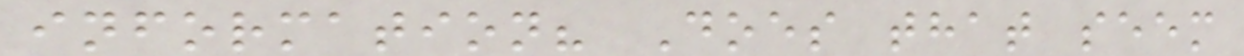information? Does that seem
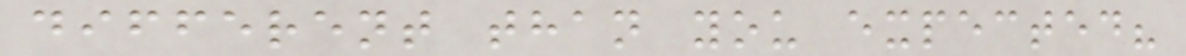different than you expected?
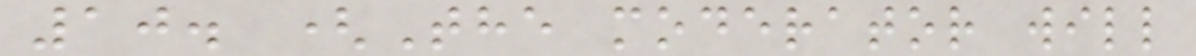10. (The moderator will
